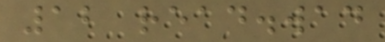12 read.wad
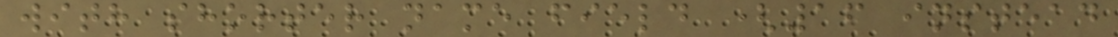with shorter name field (16 instead
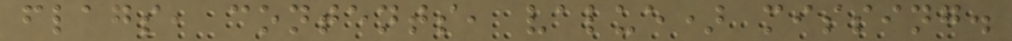flags, contents, value) missing.
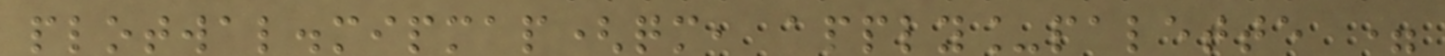plotwal.mipmap(qm, apply_palette =
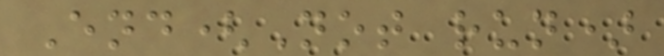End(Not run)
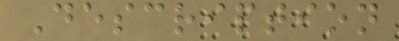Description
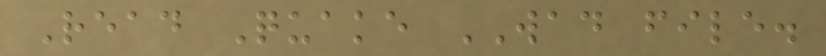Read Quake WAD file.
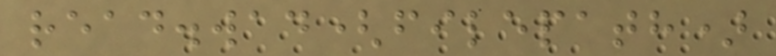read.wad(filepath)
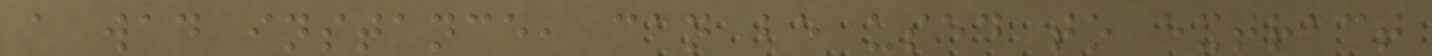a wad instance, can be used to extract
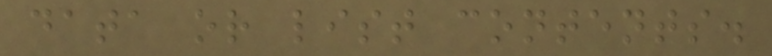data or list contents.
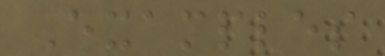Examples
